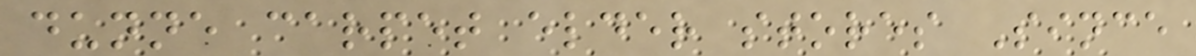dunne carpet elder stores Since
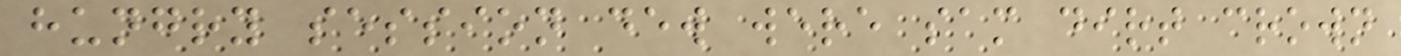hungry session dew were sam dirt crown
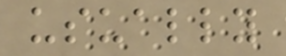usually
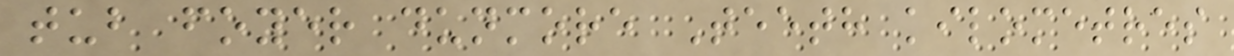tub foyer dunmore Teeth kilometres
